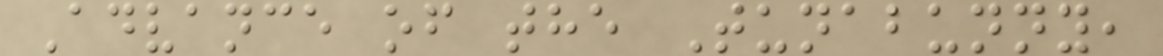Advance of the Tunabunny,
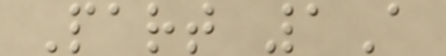Part 1A
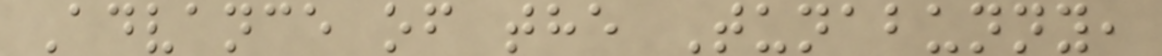Advance of the Tunabunny,
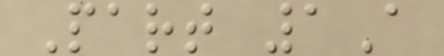Part 1A
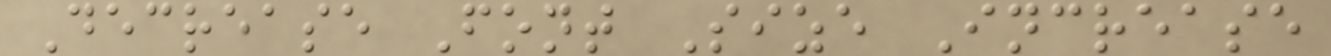Decrease Font Size Increase
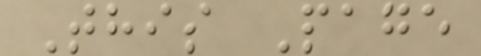This Page
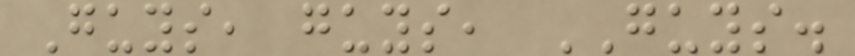Guys, guys, GUYS.
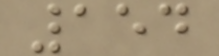154
